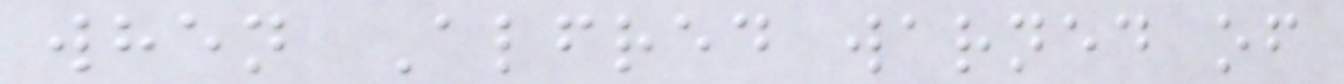when Alfred warned of
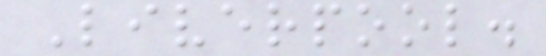Liverpool.
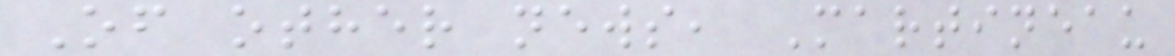Of other news, Martineau
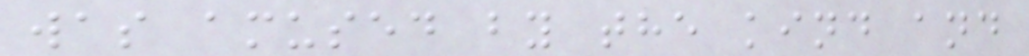was amused by the kind and
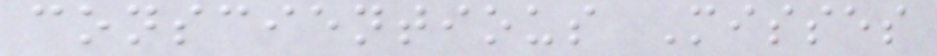conscientious Misses
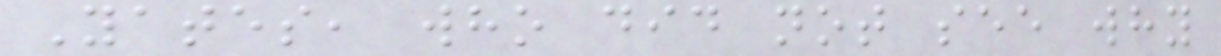Yates, who did not see why
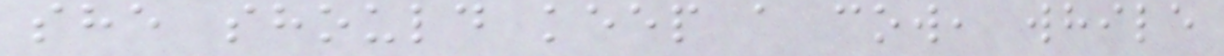she should keep a cow, while
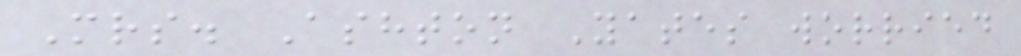Mrs. Ashton Yates worried
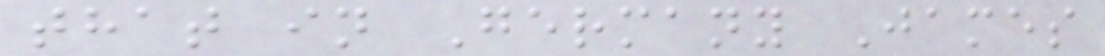that in Germany James
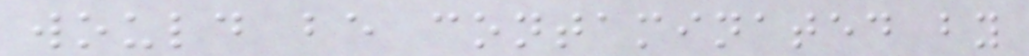would be contaminated by
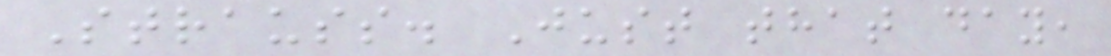Strauss. Just that day,
